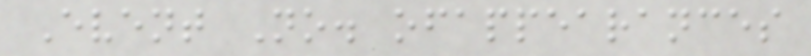Event No. ofappearances
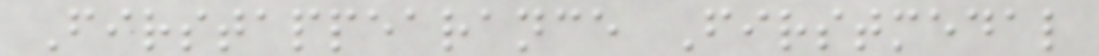Firstappearance Firstmedal
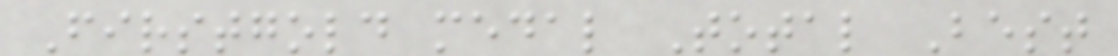Firstgold medal Total Best
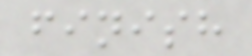finish
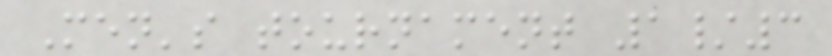Men's tournament 1/3
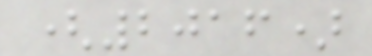(2016)
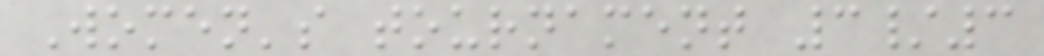Women's tournament 3/3
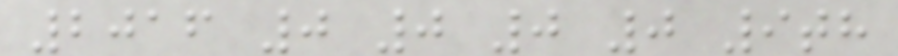2016 0 0 0 0 9th
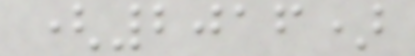(2016)
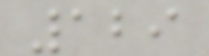129
